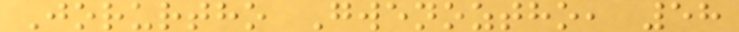Jorurtho Gwenoztho, 58
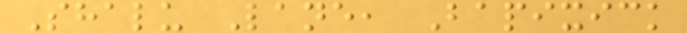Shalu Lane, Bapixick
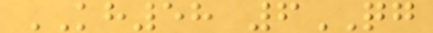KH58 6QG
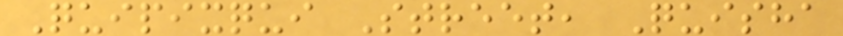Quipixqui Street, Quisha
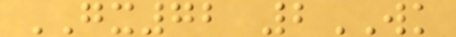GX72 2WK
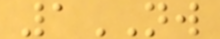1NW
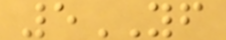5YF
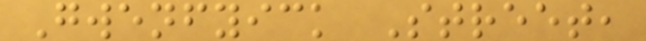Gwenfyick Street,
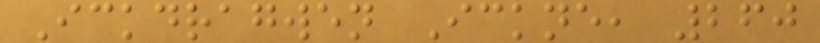Ickdragwen Ickne, 260
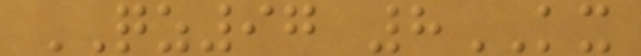QZ97 8KX
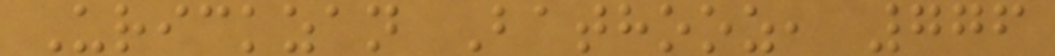Urickzan Bathooz, 776
